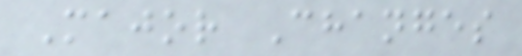Major Changes
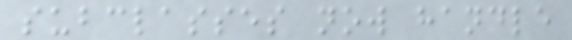subclasses now handle
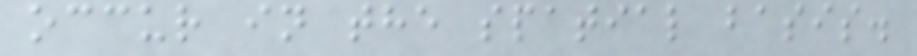occur in the spatial basis.
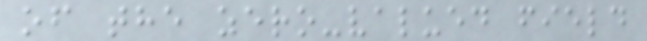of the zero-valued field
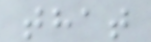that
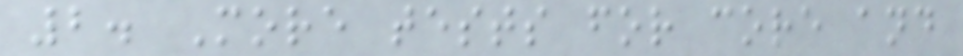2. More tests for core and
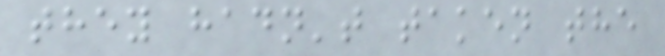they hadn't taken the
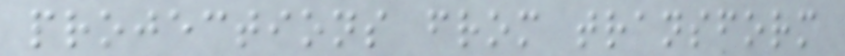projections from transform
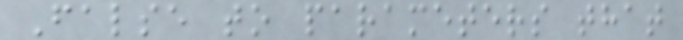False to parameters that
